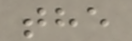the
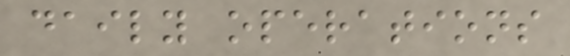daily operations
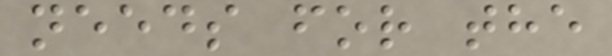needs for the
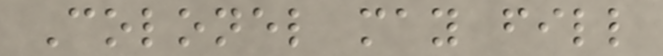Colonel may fill
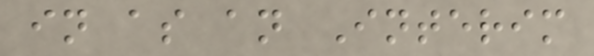in as an Interim
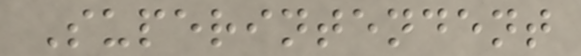Superintendent
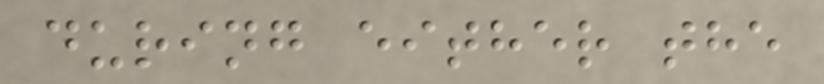during either the
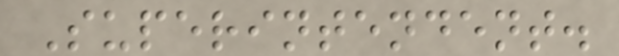Superintendent.
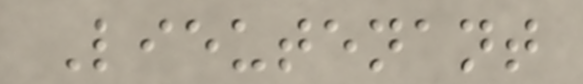Lieutenant
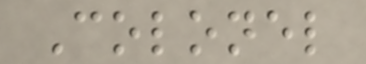Colonel
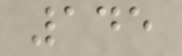145
